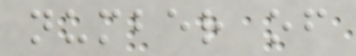number of
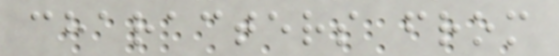characters from
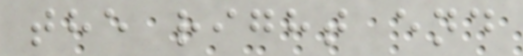the right end
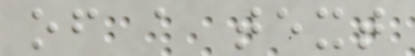of a text
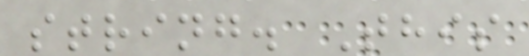string. This
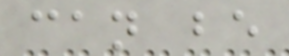can be
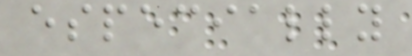especially
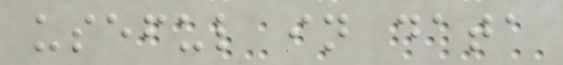useful in data
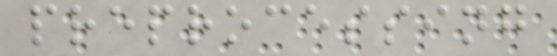preprocessing
